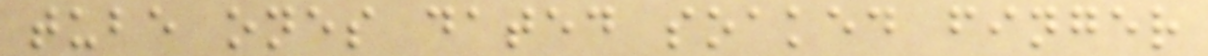tube ones dated soaked finger
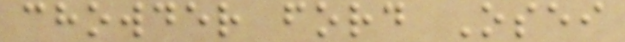chowder ford Osei
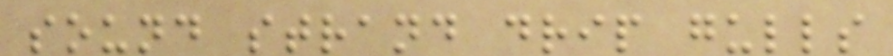sound strand drip gulls
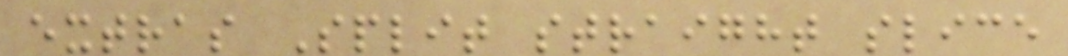extras Split straight slice
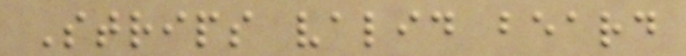Strips valid beard
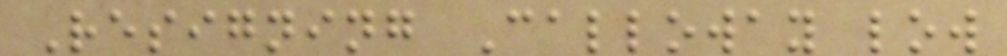Resigning Calloway low
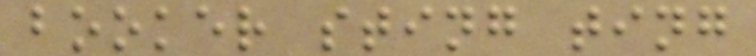booker sting ting
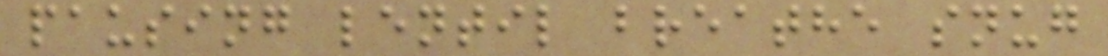pausing lentil breathe snug
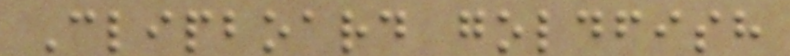Clipboard goldfish
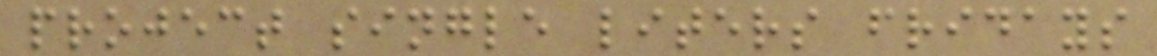project single liters fridays
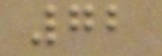72
